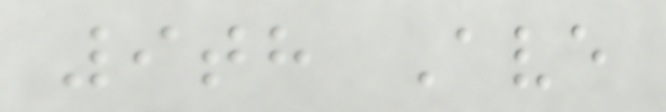9th Ave
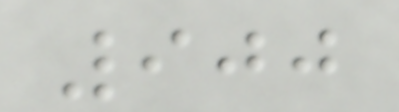900
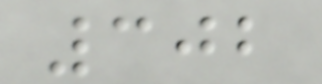302
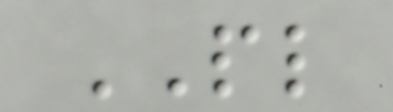PL
